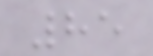85
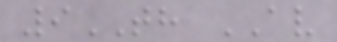9TH AV
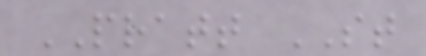PRATT ST
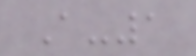A-1
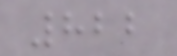822
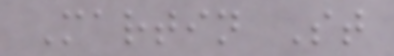Martin St
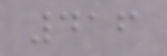416
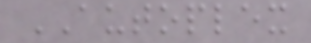AUTOPLEX
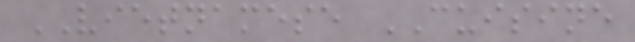VIETNAMESE CUISINE
